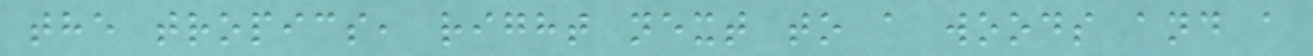the tropics, right next to a woods and a
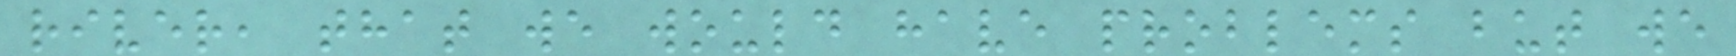river, that we would have problems but we
